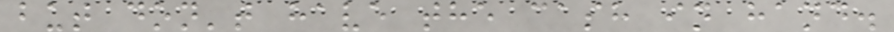but don't have the cash in hand.
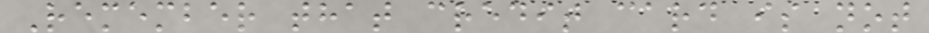Remember that credit card is not
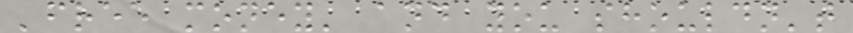'free money' and you shouldn't
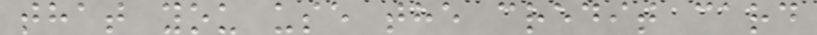that you use the credit card
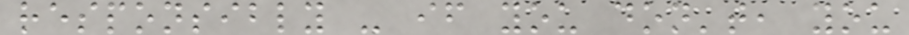responsibly - if you don't, you
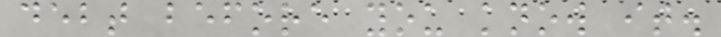debt before you know it.
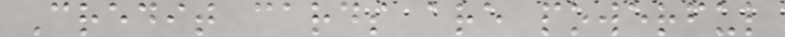Credit cards are powerful
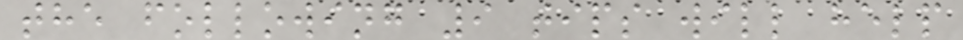the following 9 tips will help
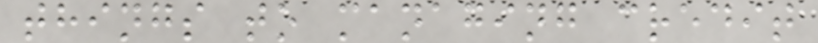things to managing credit
